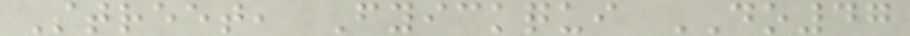Street, Fyickqui DO47
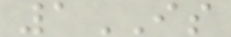1IS
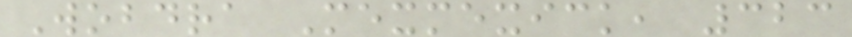Wobdra Mexmexick, 323
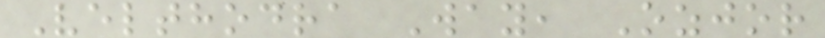Velthodra Way, Ozjor
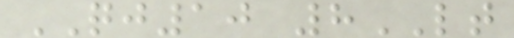QJ10 8LT
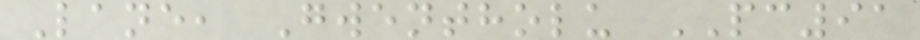Lane, Gwentholu PC91
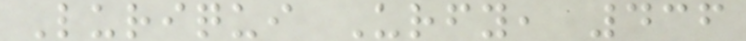Luriqui Urfy, 436
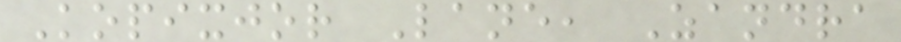Kopixjor Lane, Zandra
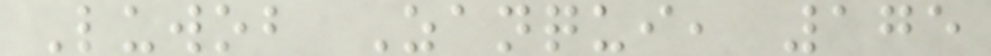Luwob Zanqui, 175
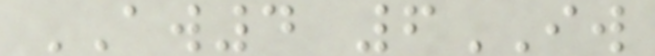AW4 6IW
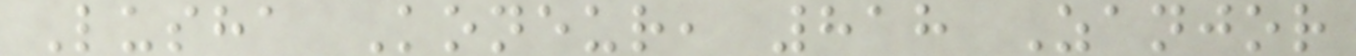Lusha Koneur, 818 Zanjor
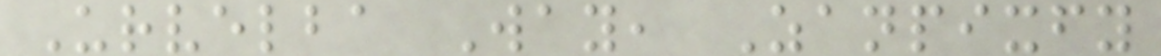Urvelba Way, Zanpixfy
